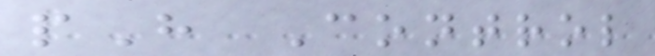pH Control
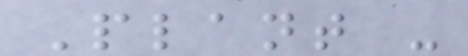Plant -
